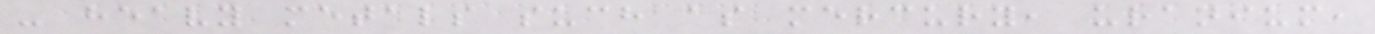- heavy metals such as mercury, uranium,
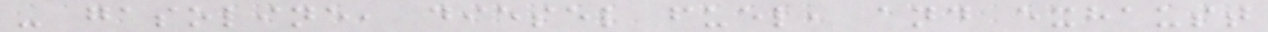- gasoline, diesel fuel, and exhaust
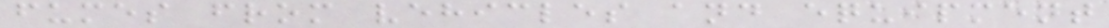fumes from vehicles and equipment
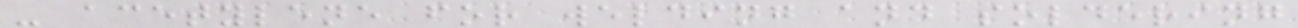- acetylene for welding and soldering
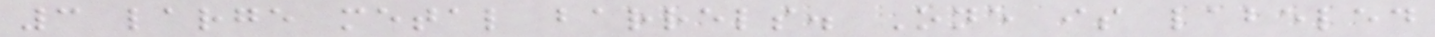3 large metal barrels. One is labeled
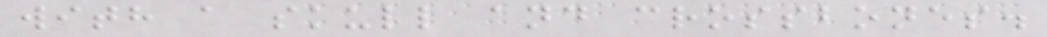with a skull and crossbones.
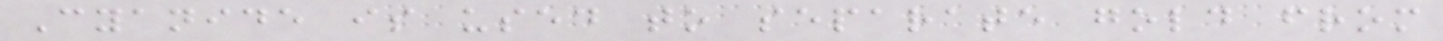Cyanide is used to separate gold from
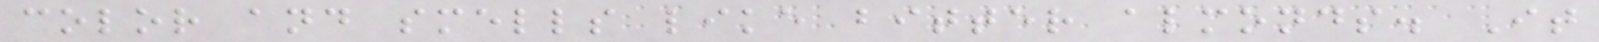color and smells like bitter almonds. It
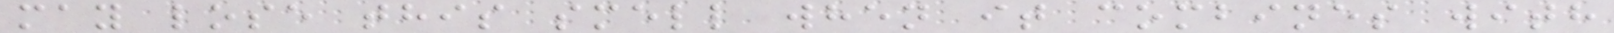may lose this smell when it combines with
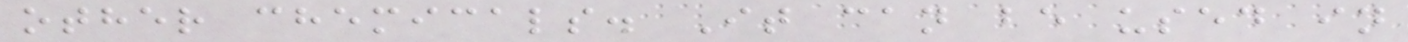other chemicals. It can be used in
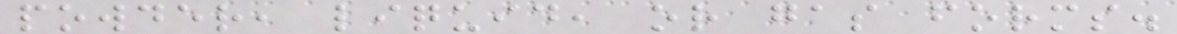powder, liquid, or gas forms.
